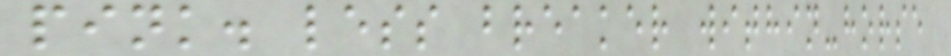pink. less breaker within-horse
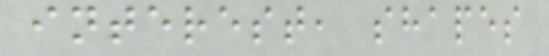interest, shapes
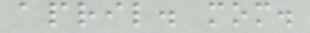april. mom.
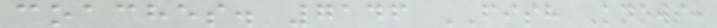coaches. 7146 FISH Knows:
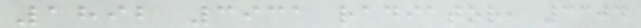1892 3931 radiator, 3304
